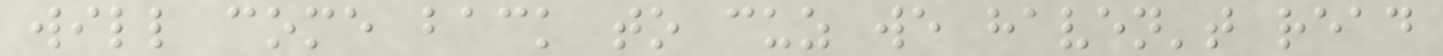will come back to cuz we haven't read
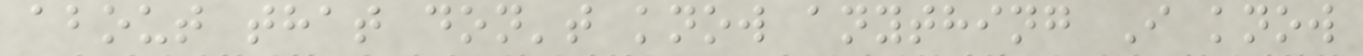about that don't know anything I know
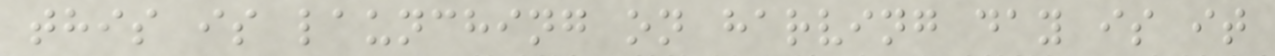this is launching on harving day is it
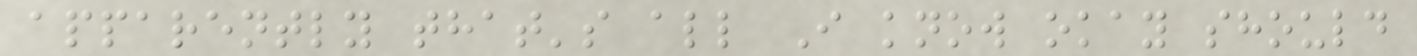apparently that's all I know okay should
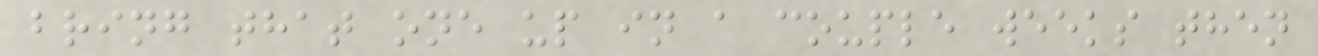bring that one up in a couple weeks then
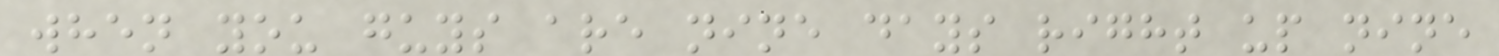when you guys are nine days right up nine
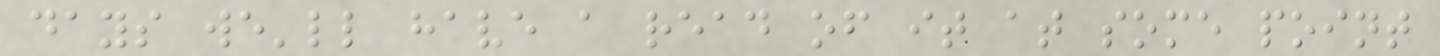days we'll have a read of it at some point
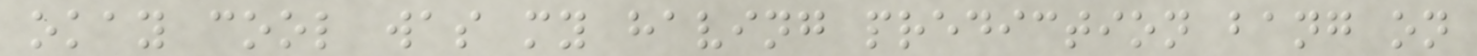okay cool was my having prediction bang on
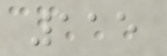115
